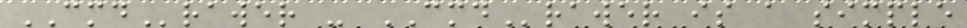CMDrawer - CMDrawer is a simple
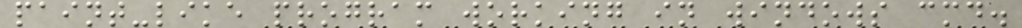paint-like program working in windows cmd.
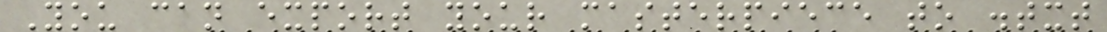You can export your masterpiece to .txt
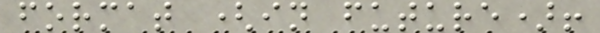format (in future)!
